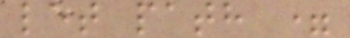let path =
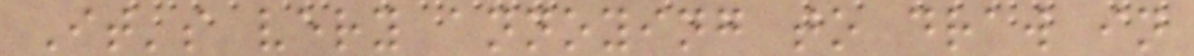It's very annoying to draw in
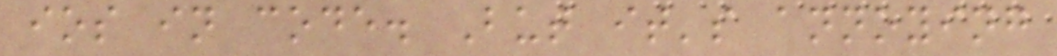ios in code. But it's annoying
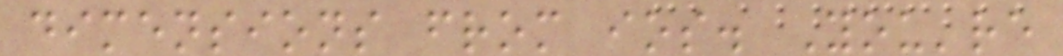dimensions from ios. You're
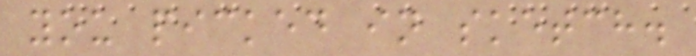you picked in sketch.
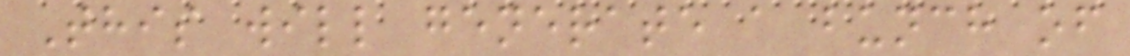This will generate a bunch of
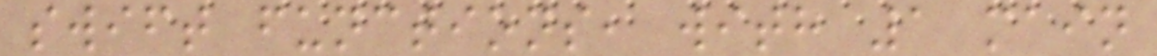swift functions, with 1 main
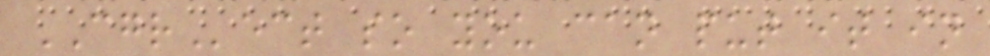CGRect so you can put it in
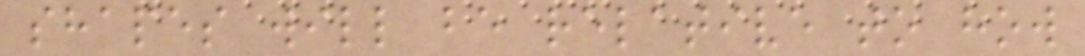shapes will be relative to how
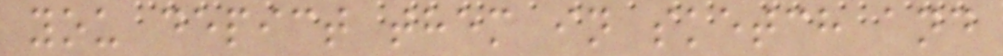you depict them in sketch and
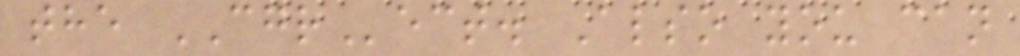the CGRect. Also you can
